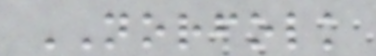NORFOLK
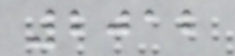2012
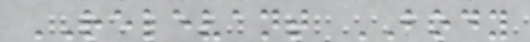RELEVANT BODY
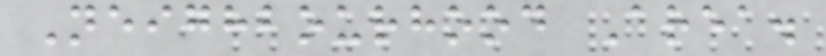Neighbourhood Area.
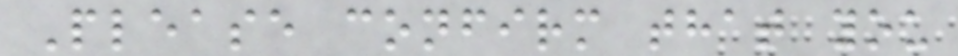Please confirm that you
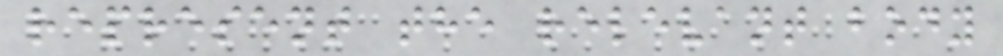represent the relevant body
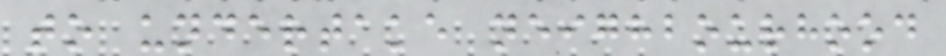to undertake neighbourhood
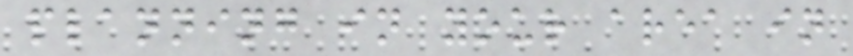planning in your area in
